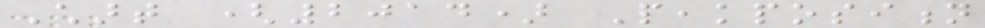Chart (2014) Peakposition
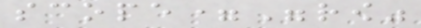scope="row"
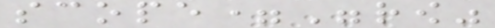scope="row"
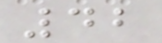42
